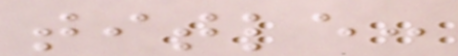title:
